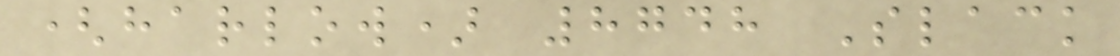(harlow) 8748 Slack
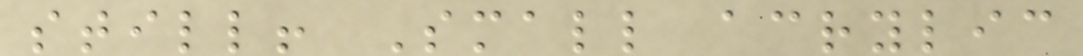still! Small acrylic
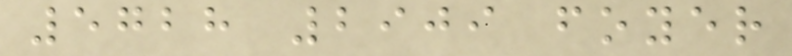5728 2909 foyer
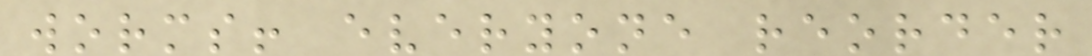worms! everyone reorder
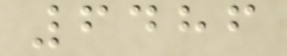6486
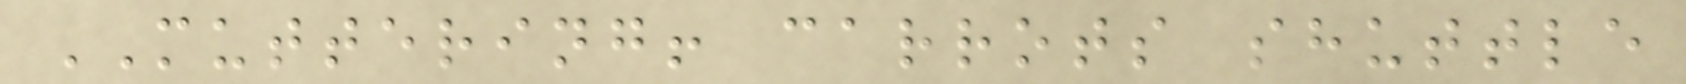MUTTERING! carrots shuttle
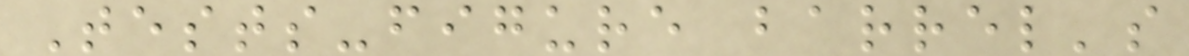Tests-figure barrel's
